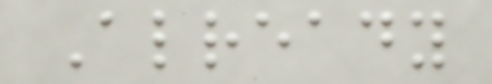Already
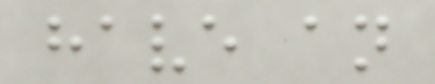have an
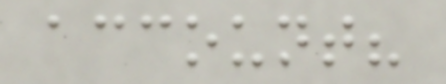account?
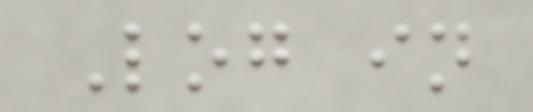Log in
